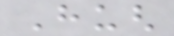Hugh
